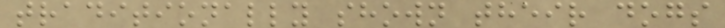traditionally shown their dogs
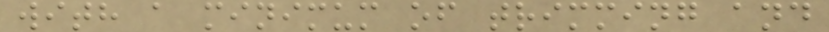with a minimum of trimming and
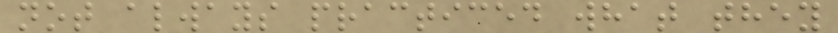not always practiced what they
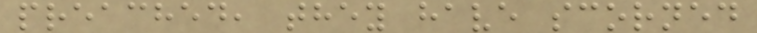preached, they have scorned
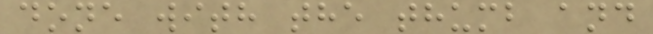done with the thumb and
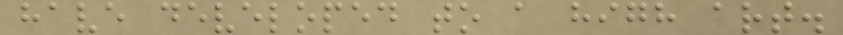have developed to a high art.
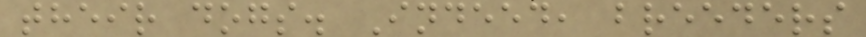their dogs. Indeed, breeders
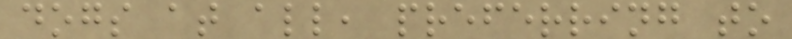dogs at all, preferring to
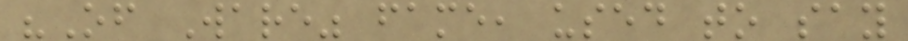"Of Ware" fame, used to say
